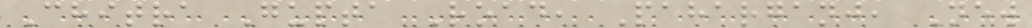Chitra Gupta Road, Paharganj, New
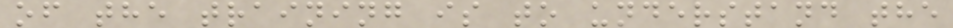of the training is to understand the
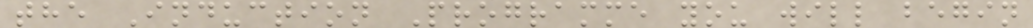the Induction Programme you will begin
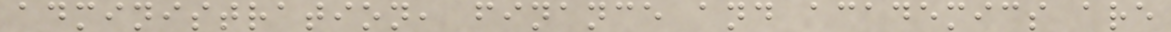administration, finance and academics are
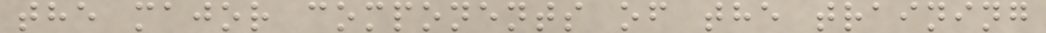the major components of the training
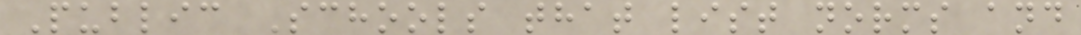Public Schools that list norms and
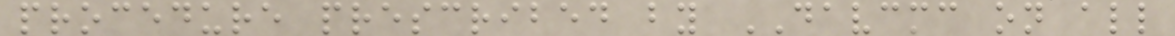procedure prescribed by DAVCMC on all
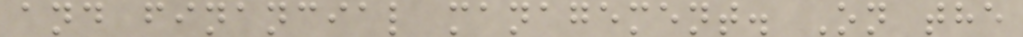and financial management. On the
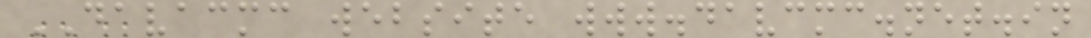DAVACMC website www.davcmc.net.in
